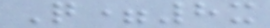Q=8x
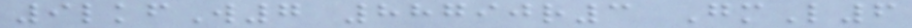9lkfW7 88790r3 GmL6
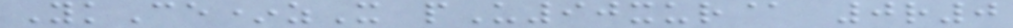YkCe*zX pU90xur@ 0r0
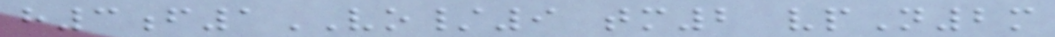h3f1VO/9 tm2 vpN2m
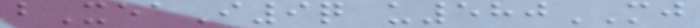bXeaI9q u580MJ
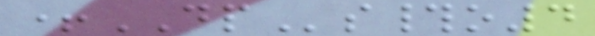+DPs#o4
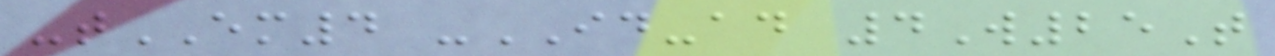-tEM4 -ID-ad 4W25T
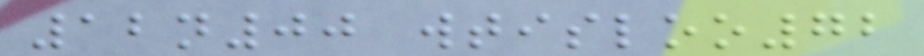12n00 wtisloo72
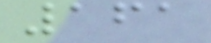161
